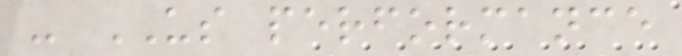- US performance
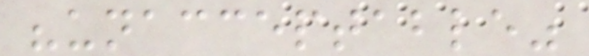"unacceptable"
